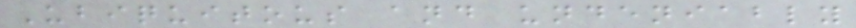Ubiquitous and undeniably
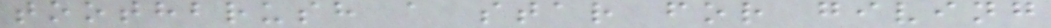toothbrush a star for giving
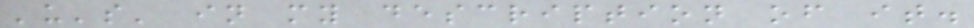'u's' in my description of it.
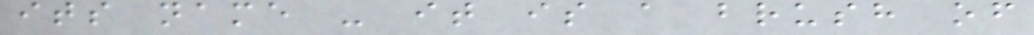its name - it is a brush of
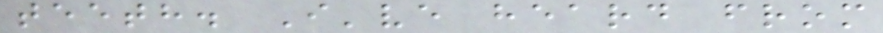teeth. I've heard from
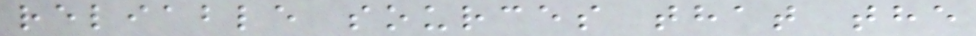reliable sources that the
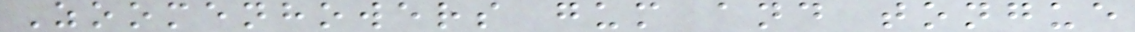Zoomenhowers gum and tongue
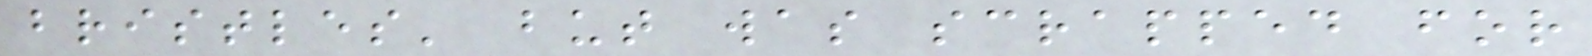bristles' but was scrapped for
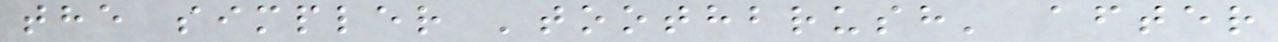the simpler 'toothbrush' after
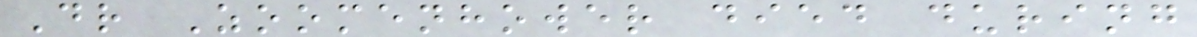Dr Zoomenhower died during
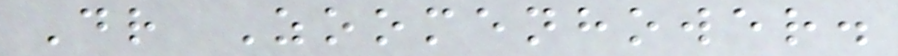Dr Zoomenhower.
